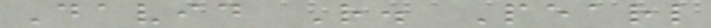David R. Pearl
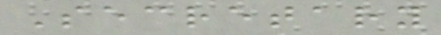Secretary
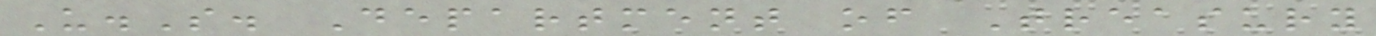U.S. Department of Treasury
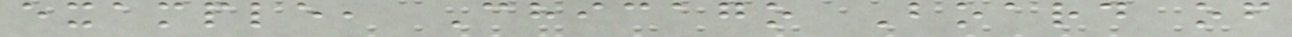example, Chicago Board of
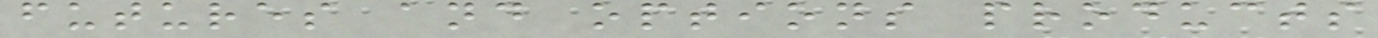futures and options products
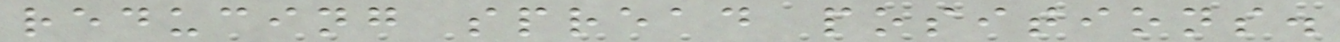reducing spread positions.
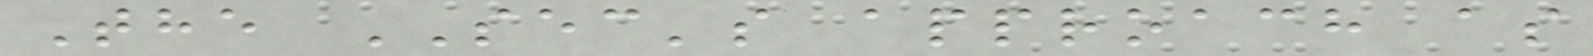The SEC's approach as
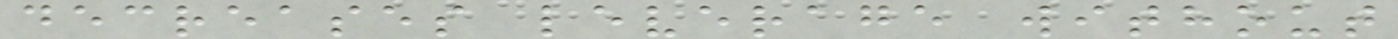decreases leverage without
